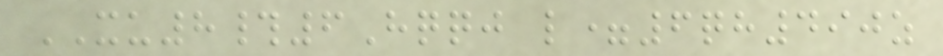XU8#6Hqqj l=6qh490z
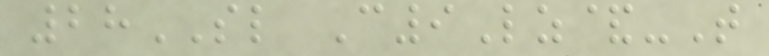28SL C9Lz&-T
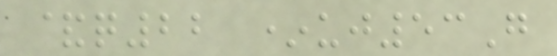&q22 *uj53G
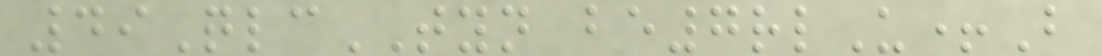49QlcTYN be7rlU+B
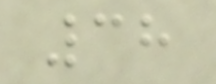38
